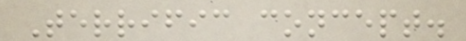Terrific concept.
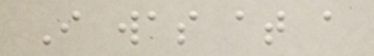I was at a
